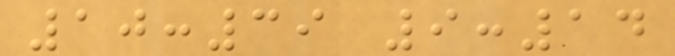10:39 9:14
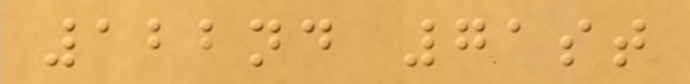122nd 71st
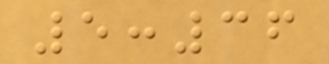5:36
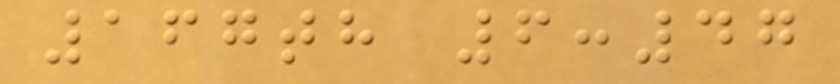167th 6:47
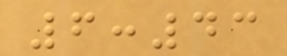6:43
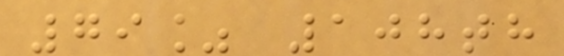79% 108th
